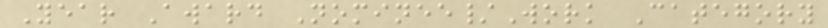Year Award Nominee/Work Category
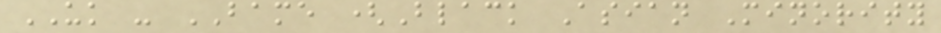UK - BAME (Black Asian Minority
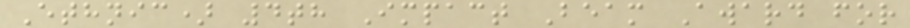Ethnic) 4th Impact Beam Award for
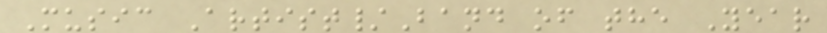Music Artist/Band of the Year
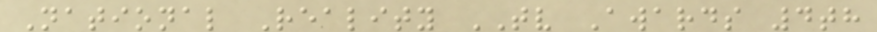National Reality TV Awards 4th
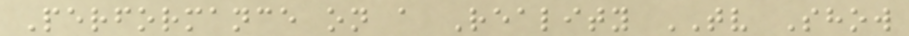Performance on a Reality TV Show
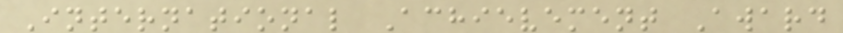International Achievement Award
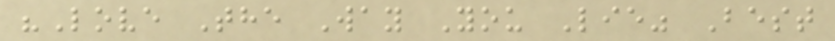"Love The Way You Lie" Best
